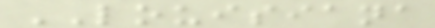LOUISIANA
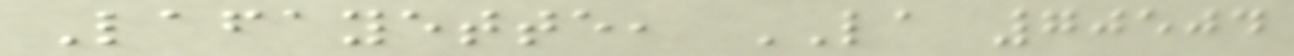Lafayette, LA 70504
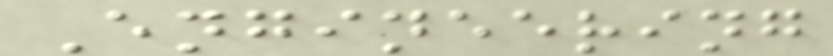Engineering
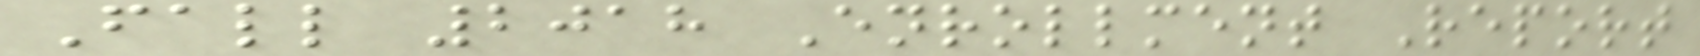Fall 2018 Enrollment Report
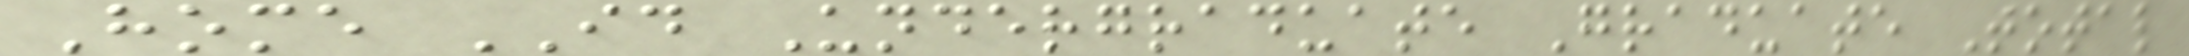Home ID Undergraduate Graduate Total
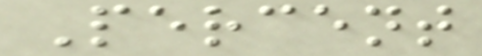Percent
